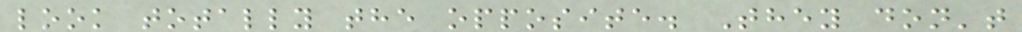look totally the opposite. They don't
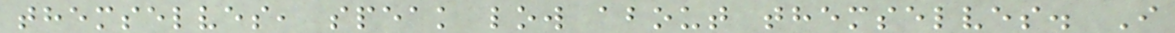themselves, speak low about themselves. I
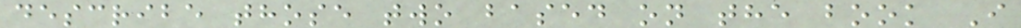describe those two based on the book I
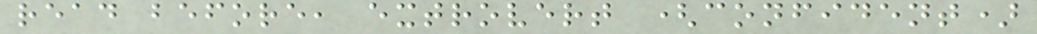read before, extrovert (confident)
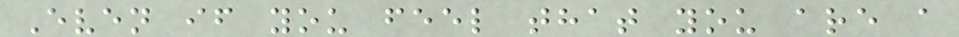Even if you feel that you are a
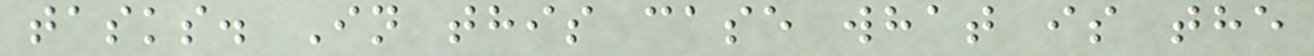tasks. In this case what is the
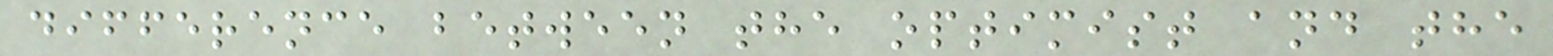difference between the optimist and the
